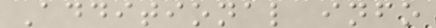Additional info
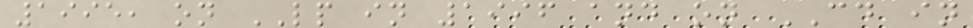1995, on LP in 1996 and on CD in
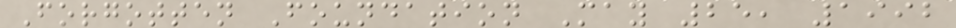Forgotten Foundation May 25, 1992
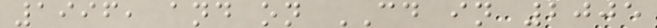1996, and on CD in 2005
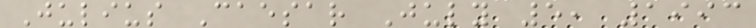Julius Caesar July 5, 1993
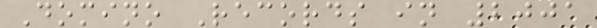Domino Records in 2001
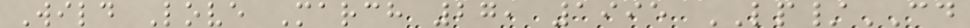Wild Love March 27, 1995 LP/CD
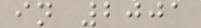in 2001
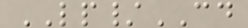LP/CD
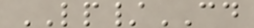LP/CD
